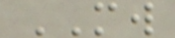MW
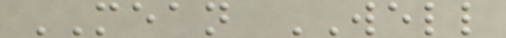MEAN WELL
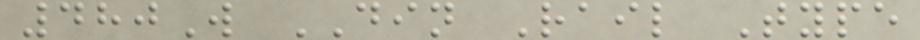480W DIN Rail Type
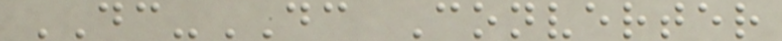DC-DC Converter
